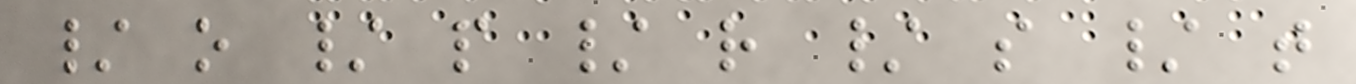/ o / p / r / s / t
